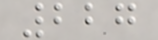227
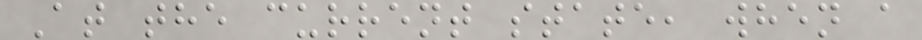At the current state, when a
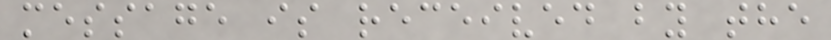message is received by the
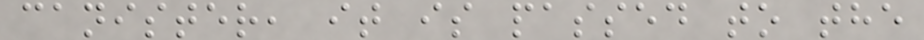canister, it is passed to the
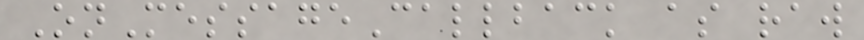OnMessageCallback as raw
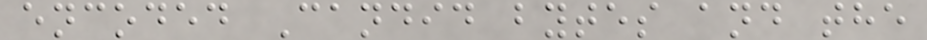encoded Candid bytes and the
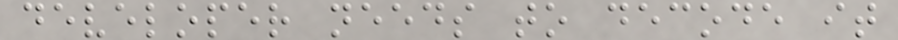developer needs to decode it
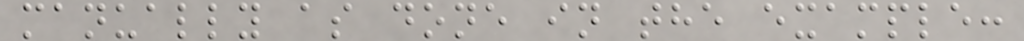manually as done in the example:
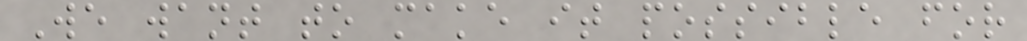We want to make it possible for
